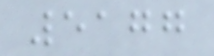5177
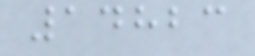14823
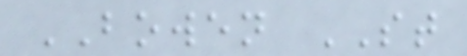BOWEN ST
